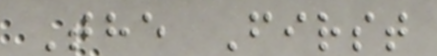The First
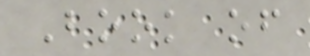Book of
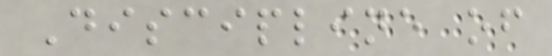Discipline of
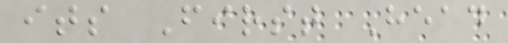its First Head
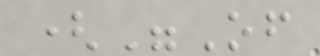("Of
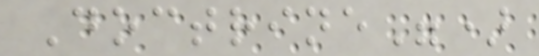Doctrine")
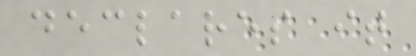declares it
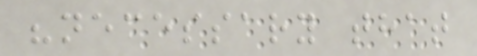"necessary that
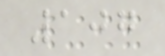107
